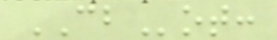CBot:
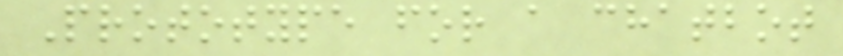Prototype for a chatbot
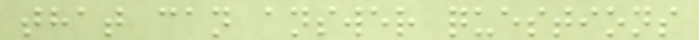that can answer questions
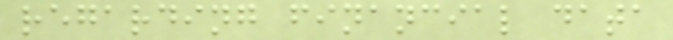regarding financial data
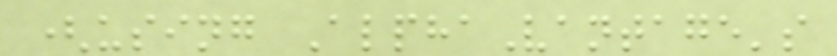(using AlphaVantage's
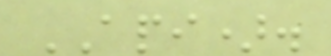API).
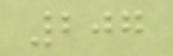207
